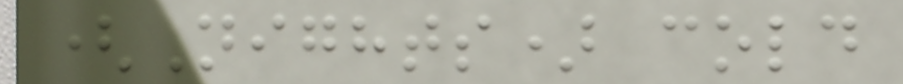(Nights) cold
